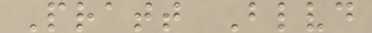Pratt Blvd
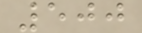500
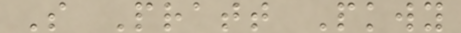S Pratt Pkwy
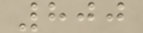800
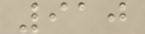910
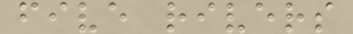five rivers
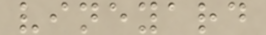vineyard
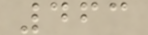463
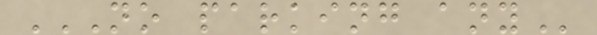NO PARKING ANY
